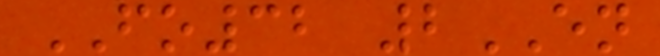FO32 2EN
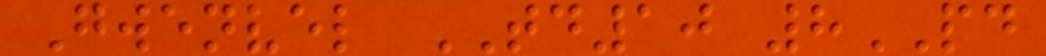Gwenvel TD10 8PD
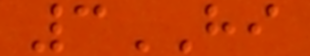3HI
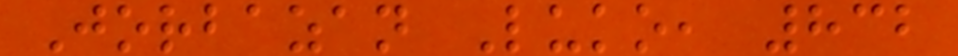Jorbazan Luko, 832
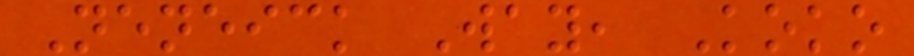Neneick Way, Koko
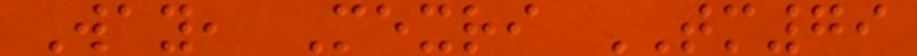Way, Mexri TM79
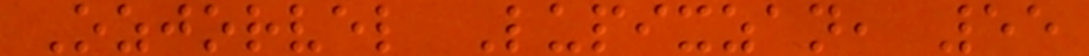Ozjorvel Lupixzan, 55
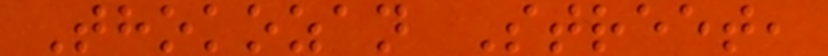Thokozan Street,
